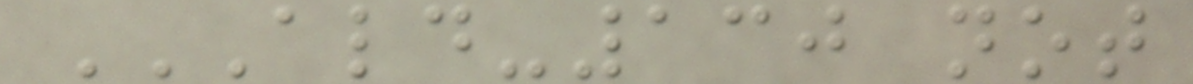ALD-130 NOT
